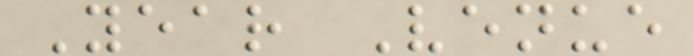Year Venue
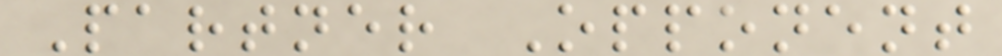Partner Opponent
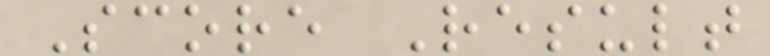Score Result
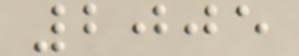2005
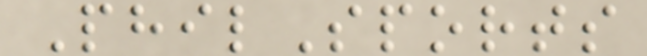PhilSports
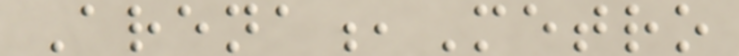Arena,Metro
